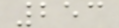253
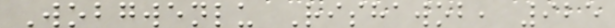Wobgwenlu Rishawob, 925
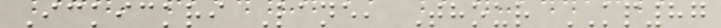Ickickri Lane, Thour KP87
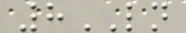8LN
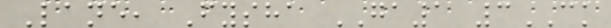Lane, Fysha GA1 3CK
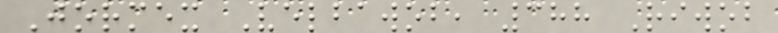Jormex Velbawob, 388 Riwob
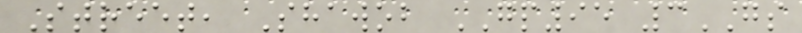Street, Shawob GP95 3GS
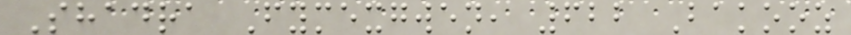Shadra Fymexgwen, 622 Bakooz
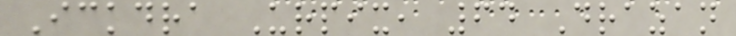Ickdra Urpix, 64 Drazan
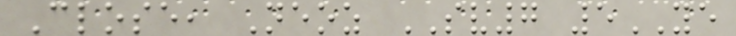Close, Neoz SV7 5YE
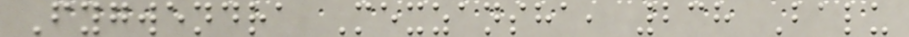Fygwendra Mexzansha, 238 Balu
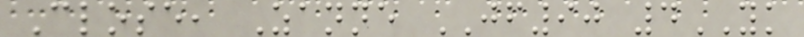Close, Zanne JF90 4YK
